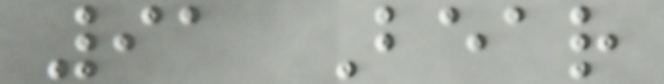91 Bear
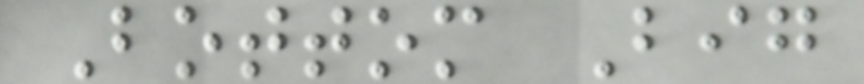Bottom Big
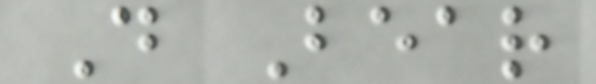D Bear
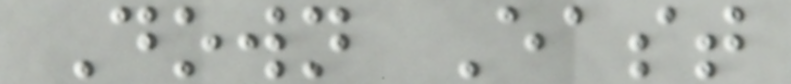Down East
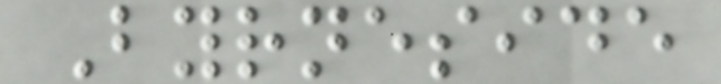Byrneside
